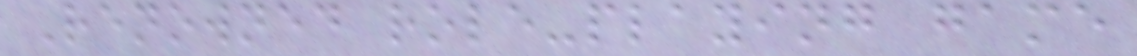Renowned role-playing game
